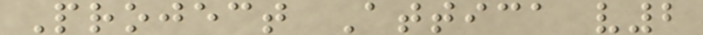Project Attica v2
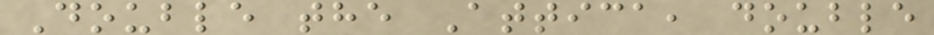Double the Attica, double
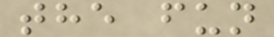the fun
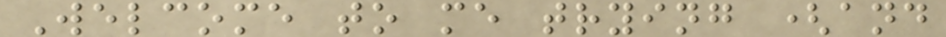Welcome to me trying (and
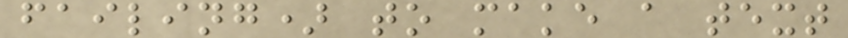failing) to make a text
